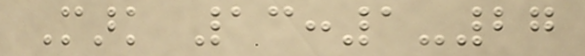Mark 13:1-27
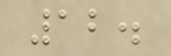12.
